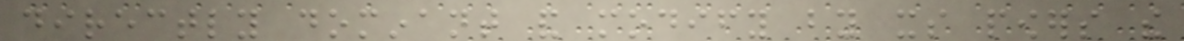directly dominant and modify by its powers the
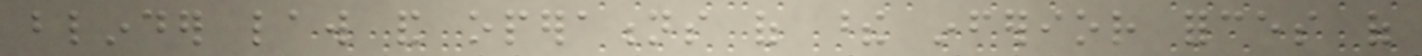blinder law and operations of these inferior forces of
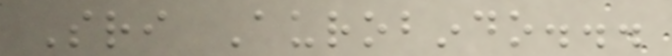Sri Aurobindo...
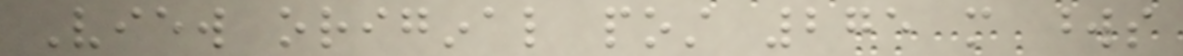View original post 275 more words
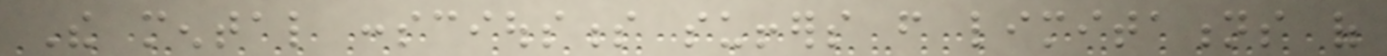The mental consciousness suffers from limitations of
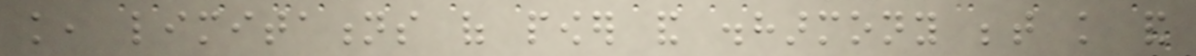knowledge, limitations of power and disharmony between knowledge and
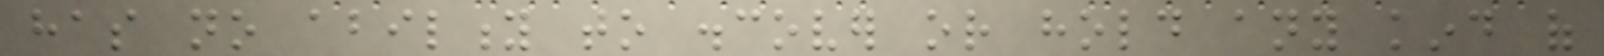has no ability to discover or hold any kind of
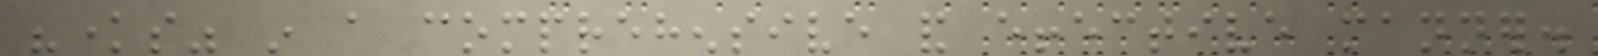"knows" in a comprehensive and effective manner.
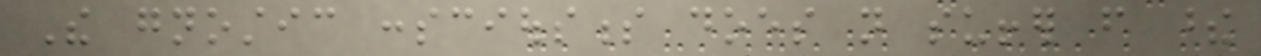The gnostic consciousness does not suffer from these
